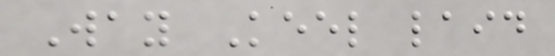Way Keel laid
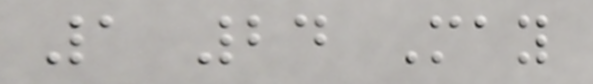1 24 May
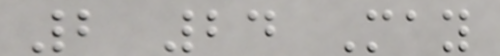2 24 May
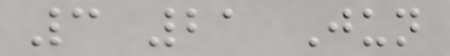3 21 Jun
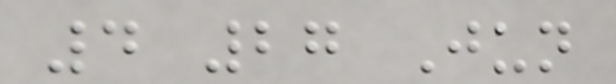4 27 Jun
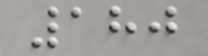180
